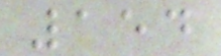154
